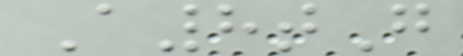A8tG
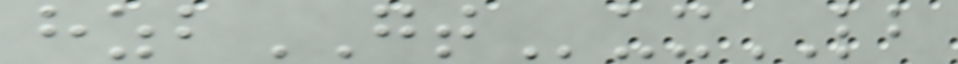hzbGTuxLB
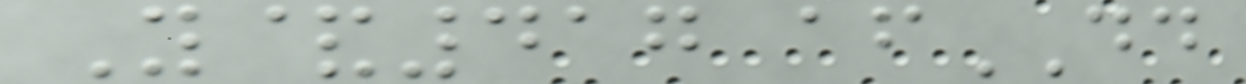Y&417 afDD
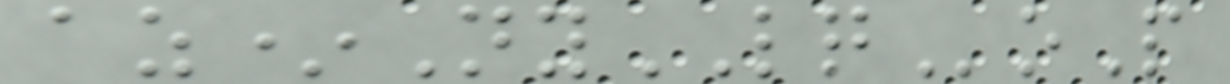az*NyLQoP
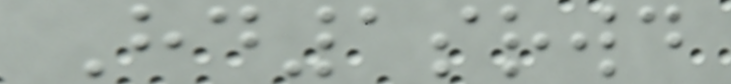Hd1srwd
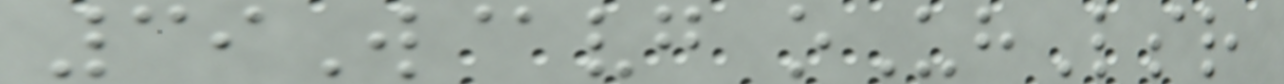39W@vg oUhLsr
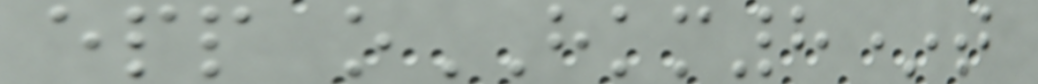epp oHKM8*t
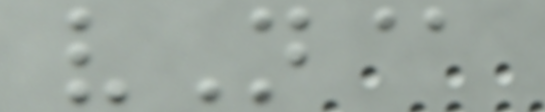vN@
